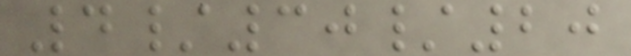4/30/20
